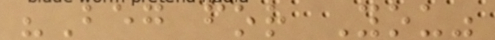"Beg for You"
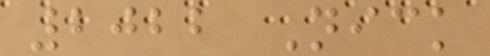2022 Nick
